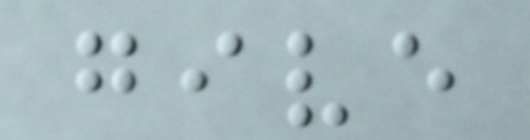give
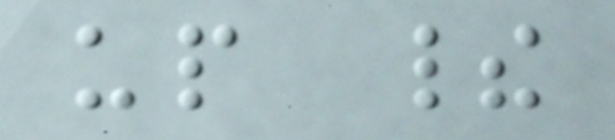up their
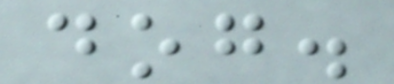dog.
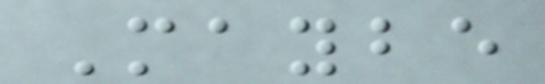Maybe
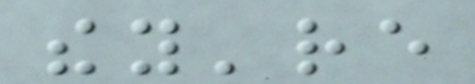they're
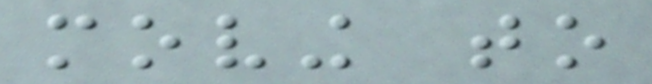moving to
